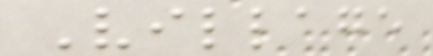Village
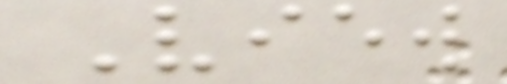View
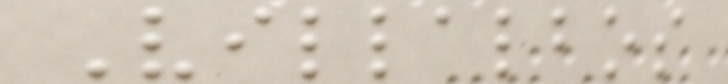Villalbos
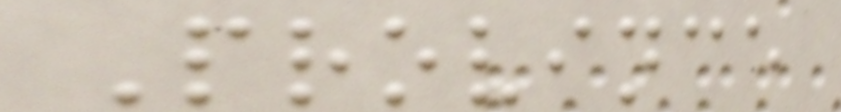Province
